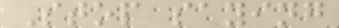Stop saying
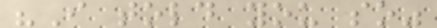"I told you so"
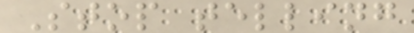Stop telling
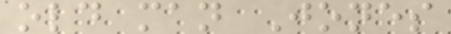old man Jones
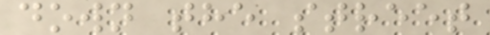down the street
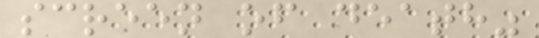screen of death"
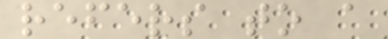refers to a
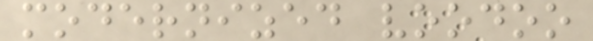modernized voodoo
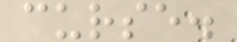curse.
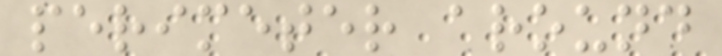perimeter around
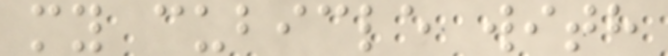my cubicle with
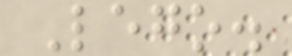Lego.
